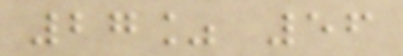27% 56
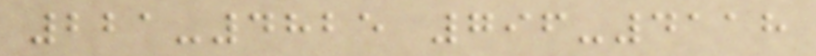221-4825 796-4118
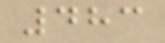483
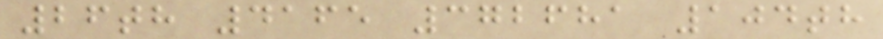26th 4165 372681 104th
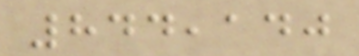844,140
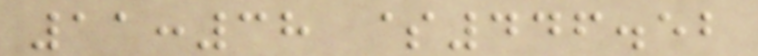11:38 $446.52
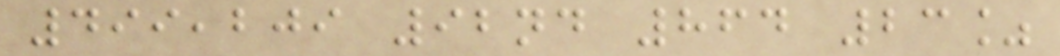499,209 92nd 864 23%
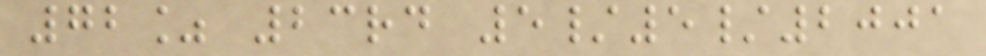72% 23rd 5/5/2001
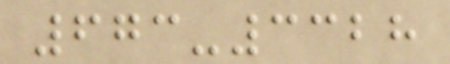673-3328
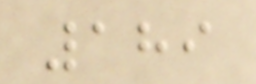189
